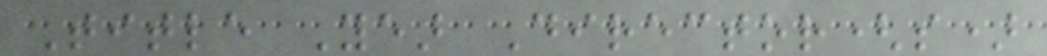Title Year Director(s)
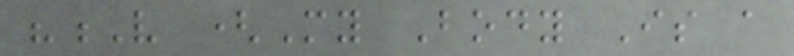"V (My Body Is a
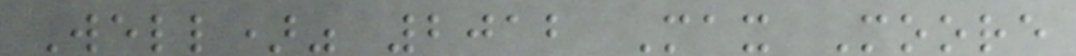Well)" 2012 Max Moore
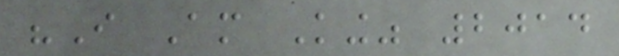"I Am King" 2014
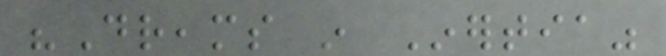"Dreams in Inertia"
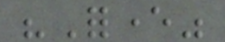"Forever"
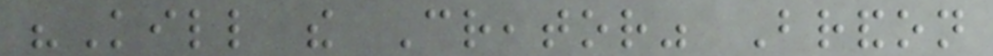"Kill the Creator" Brandon
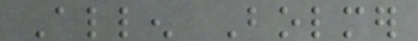Allen Bolmer
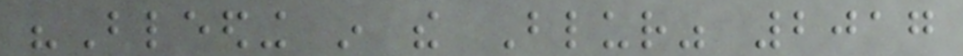"Bleeding in the Blur" 2017
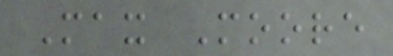Max Moore
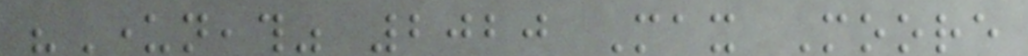"Underneath" 2020 Max Moore
